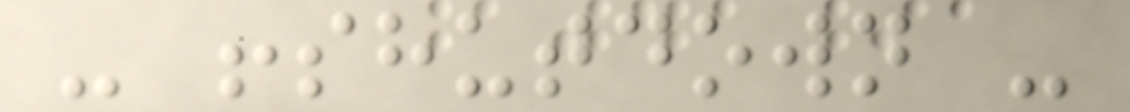- !shutdown -
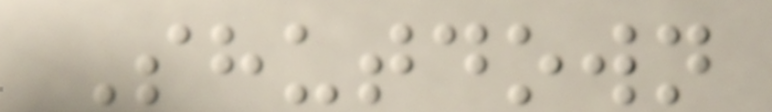Shutdown
